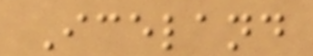Iceland
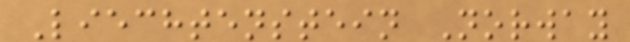Liechtenstein Norway
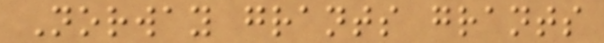Norway grants grants
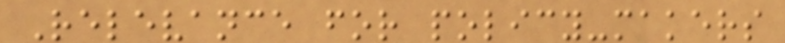Relevance for policy-makers
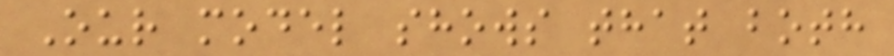Our model shows that both
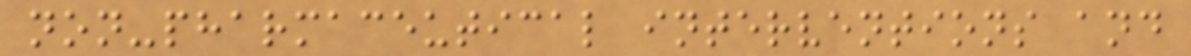non-pharmaceutical interventions and
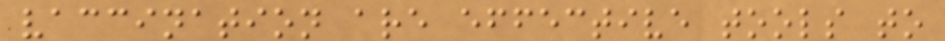vaccination are effective tools to
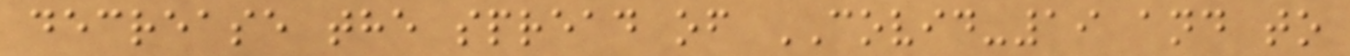decrease the spread of COVID-19 and to
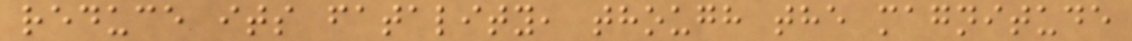reduce its fatality, though the magnitude
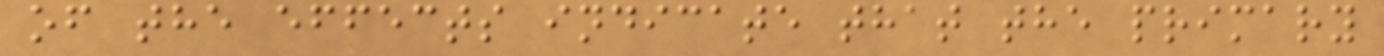of the effects indicate that the primary
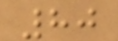80
